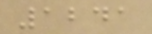1241
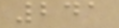241
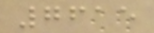7615
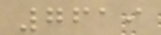7619
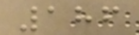186
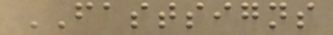FASTSIGNS
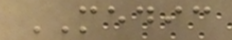MEDIC
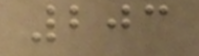203
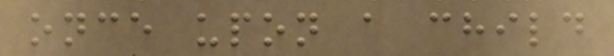once upon a child
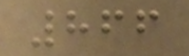866
